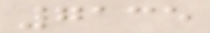7135
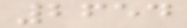2654
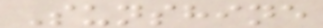Sunshine
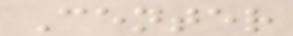Center
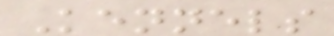Kennels
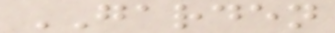GARDEN
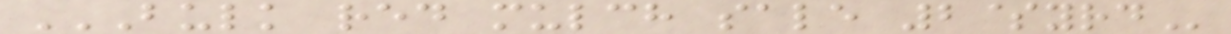BULK RED MULCH SALE 2$YRD
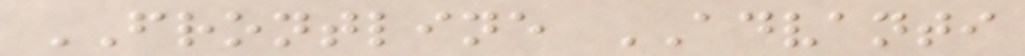FRONTLINE ADVANTI
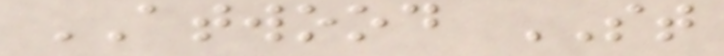ATWOOD ST
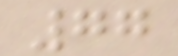77
